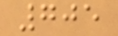705
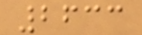2633
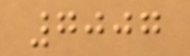7007
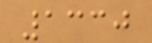1330
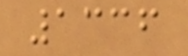1336
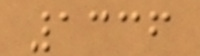1336
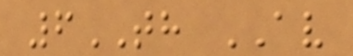6TH AV
